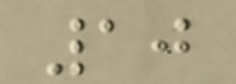10
